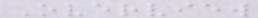Overview
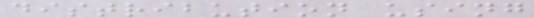distribution using
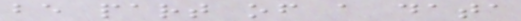be part of a data
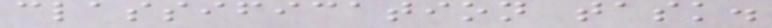classification task.
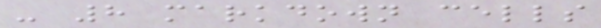- 8 markdown cells
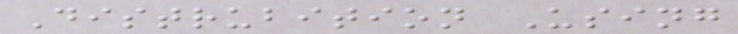Distrubition Using
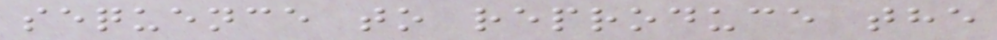sequence to reproduce the
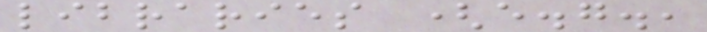libraries (e.g.,
